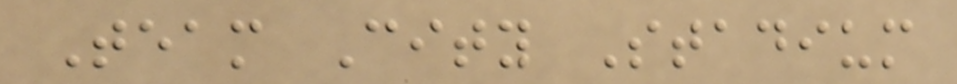Team City Stadium
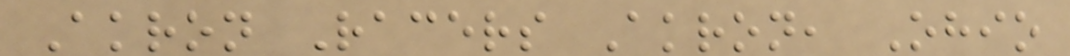Akron Racers Akron, Ohio
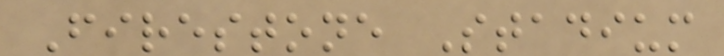Firestone Stadium
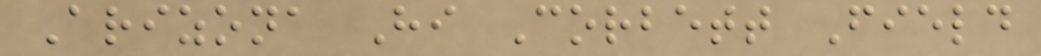Arizona Hi Corbett Field
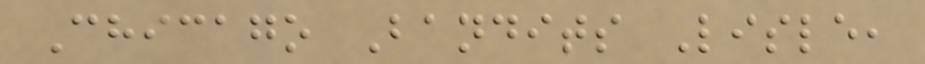Chicago Bandits Lisle,
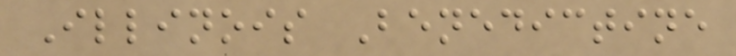Illinois Benedictine
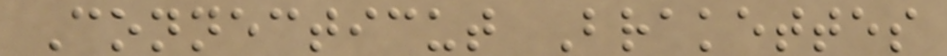Connecticut Brakettes
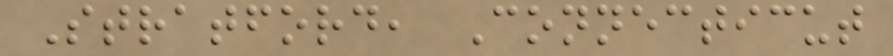Stratford, Connecticut
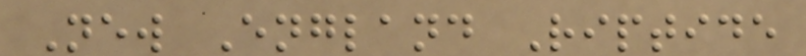New England Riptide
